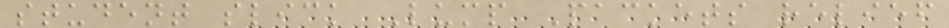student slick Lump Packets relief
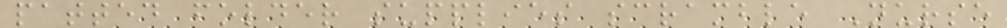patted folder supplies scramble Nurse
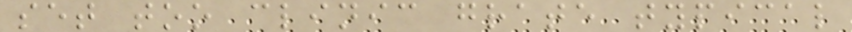set too clinic grate typical
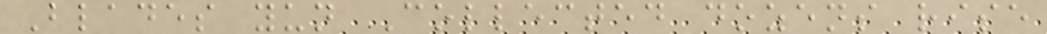Blades yun Collected dozens rise
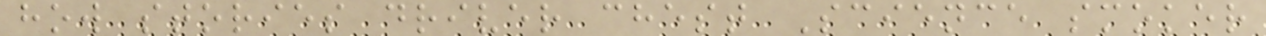how stories driver chest Science smoker
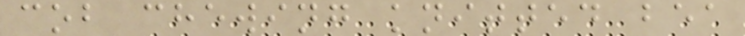cob chewing knitted bea
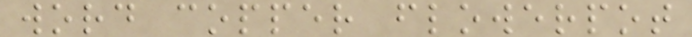word copper flowerpot
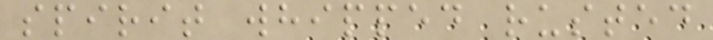spirit whipped rusted
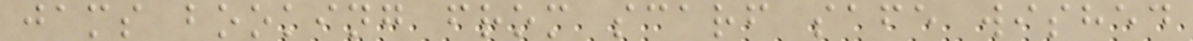jams booking from scarf safe wished
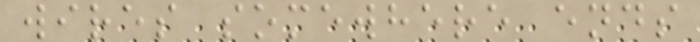wires somewhere ends
